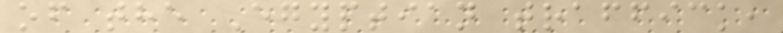of the Egyptian traffick,
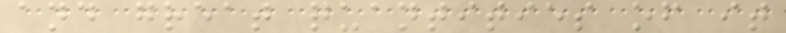and great quantities of it
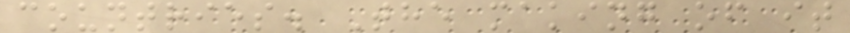countries. The making of it
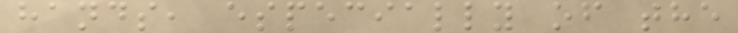hands, especially of the
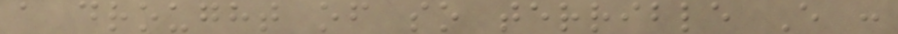a drought of so terrible E :
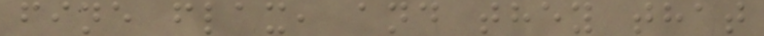fine flax, and they that
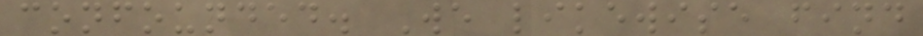confounded. We likewise find
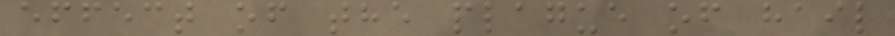effect of the plague of hail
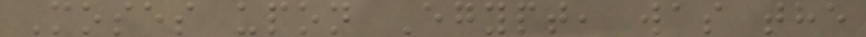Moses upon Egypt, was the
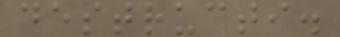destructi.
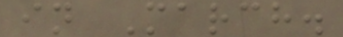in March.
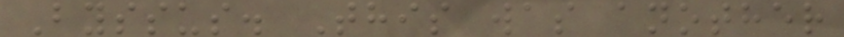Byssus. This was another
